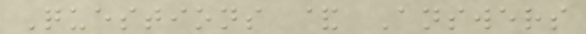Questions & Answers
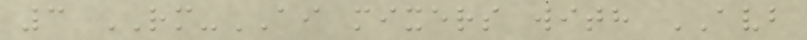3 RM-AI mixers with AVB
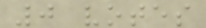0 votes
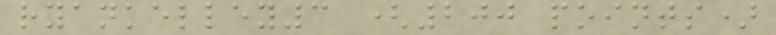ryankelley3 (200 points)
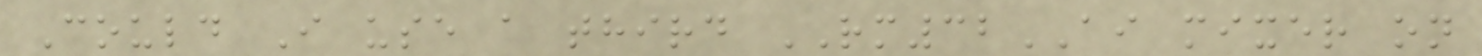Could I use a third RM32AI mixer on
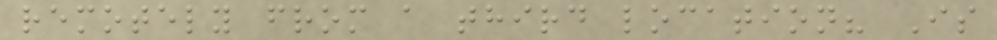remotely from a third location? Is
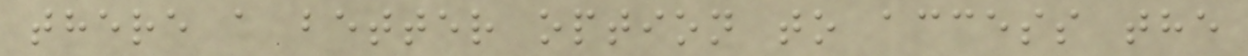there a better option to access the
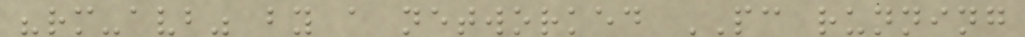"rm-avb" by a networked PC running
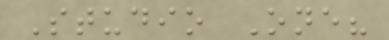Studio One?
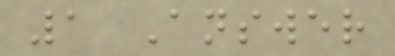1 Answer
